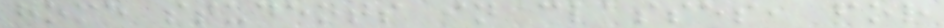home students in classes, for
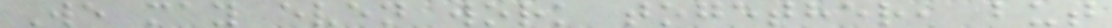We may even work together, but
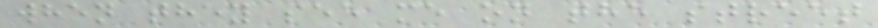when they see me on the street
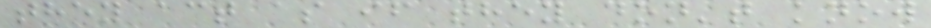they act as if they don't know
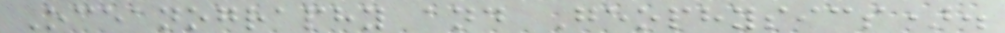Oceanography and Geophysics).
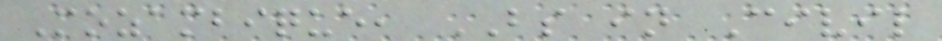Mozambique, BS in Civil
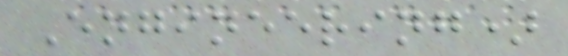Engineering)
